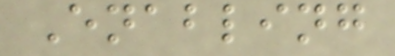Enabling
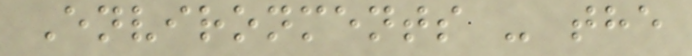Environments - the
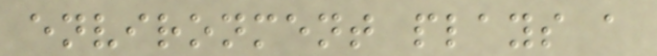environment plays a
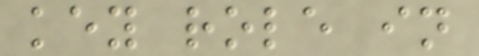key role in
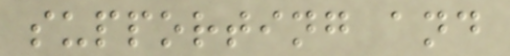supporting and
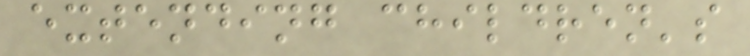extending children's
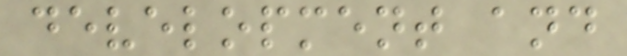development and
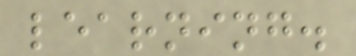learning.
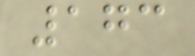173
